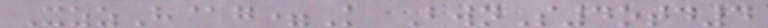XzzH@g=K BwnS4otd4
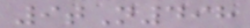9tN498
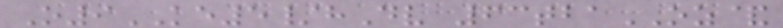O9KE5/hDv 63tbaOZ&
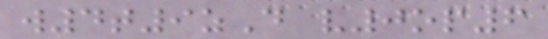w4t9zD v0op6
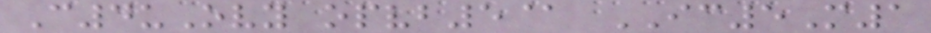C4uOvy opvb5@ IC5M1
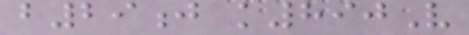b29j k890V
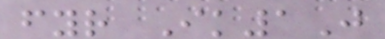fyr Ik1J
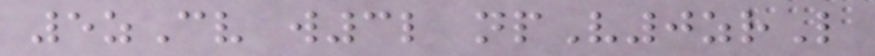5zCv w3l npV0zrL
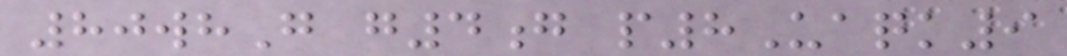80whG g4g p8Uaqk9
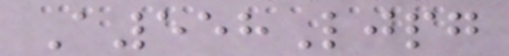A558Ljpg
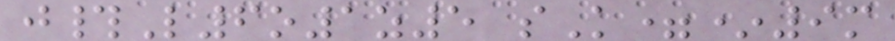j#L6o1z5 sK=*9m
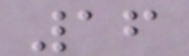16
